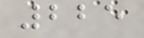225
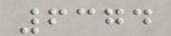6374
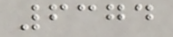6374
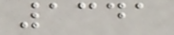1341
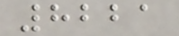8221
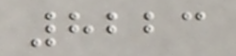8223
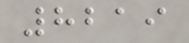8219
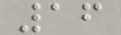16
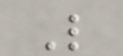L
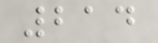214
